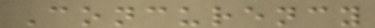Concurency
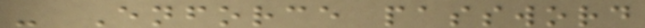- Enforce password
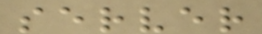server
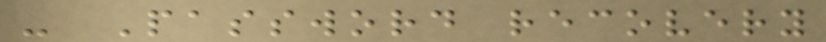- Password recovery
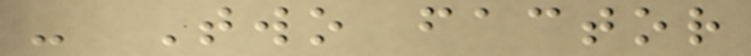- Two factor
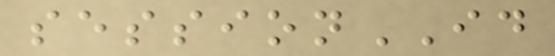sessionID
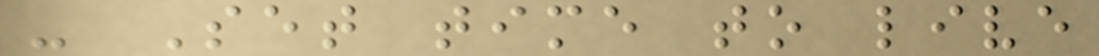- Set time to live
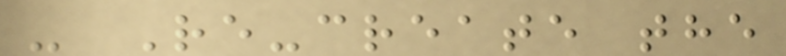- Re-create the
